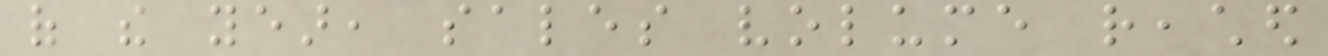of the year, sales volume reached
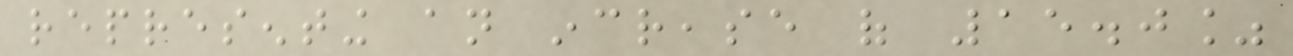representing an increase of 15.0%
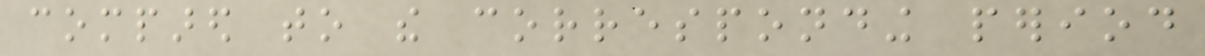compared to the corresponding period
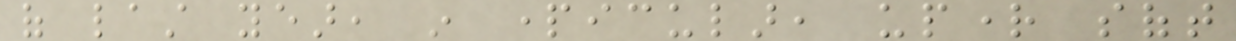of last year, in particular, upright soft
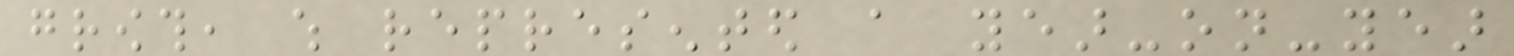growth, which represented a year-on-year
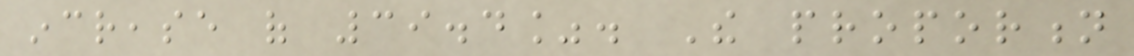increase of 39.4%. The proportion
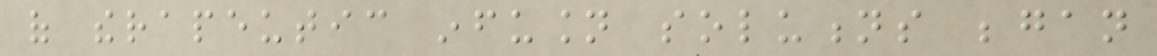of therapeutic infusion solutions began
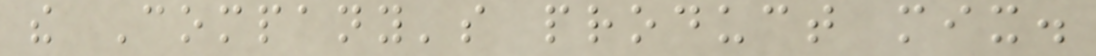the Company's product mix.
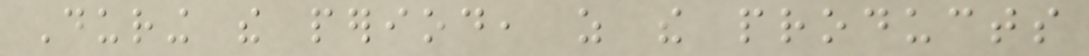During the period, as the products
